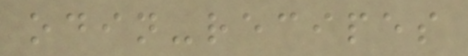odin-recipes
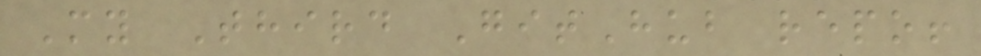My Third GitHub repo!
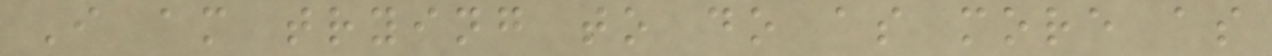I am trying to do as more as
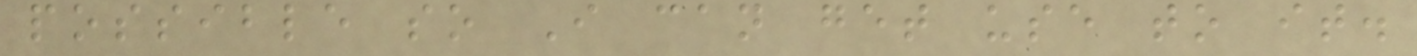possible so I can get use to it.
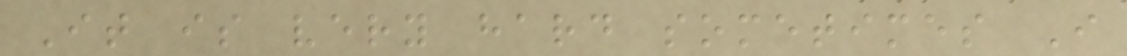It is very hard sometimes I
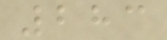283
